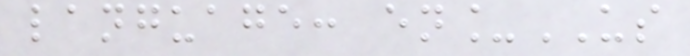language: en_US
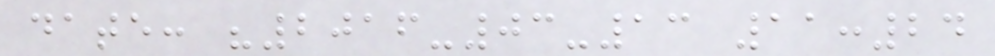date: "2016-03-13 11:24
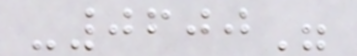-0600"
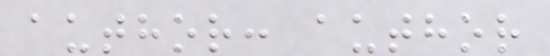author: author
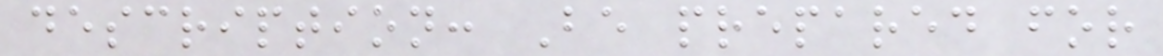description: Be prepared for
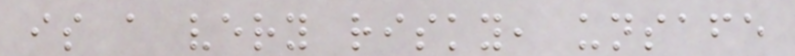is a very risky, unsafe
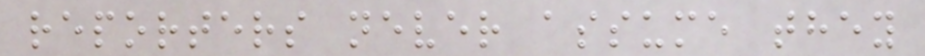reporters never assume they
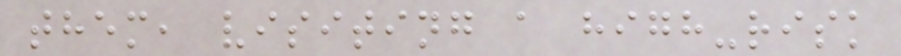them, visiting a high-risk
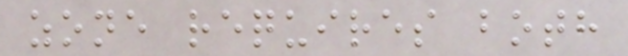zone requires both
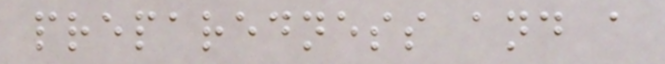preparedness and a
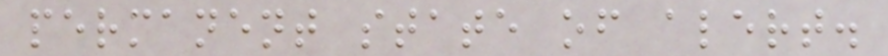permanent state of alert.
